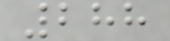288
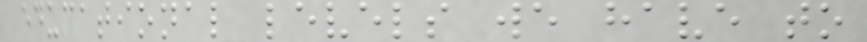educational levels we have to
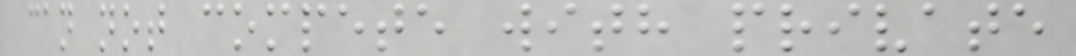can not compete with private
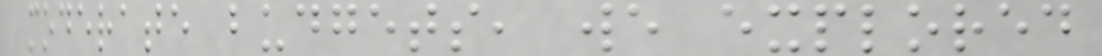moderate budgets, we explored
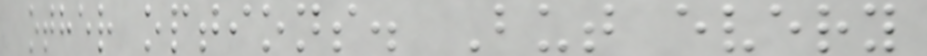other options. But every
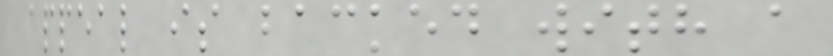appeal is backed with a
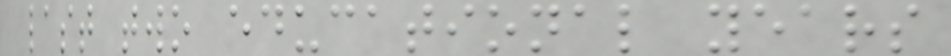last two educational years
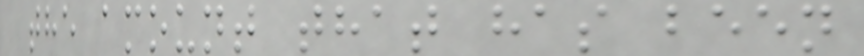the amount that has been
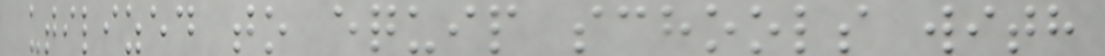utilized to equip schools with
